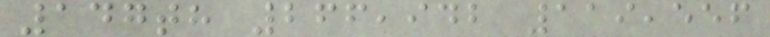147th 266,942 119,556
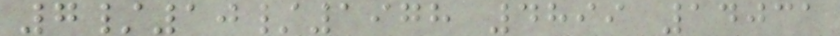7/10/1978 4899 14031
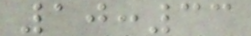10:33
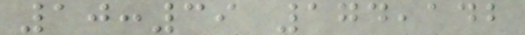10:39 174,142
